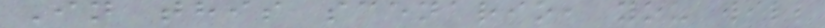In this scenario, you will
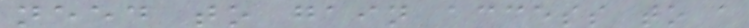need to gain access to a
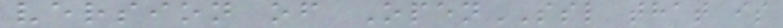version of OpenSSL that is
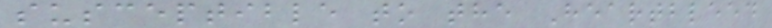susceptible to the Heartbleed
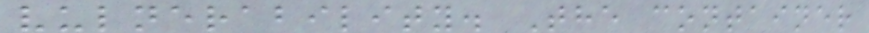vulnerability. The container
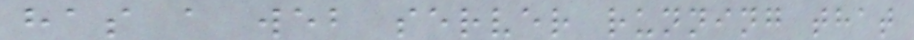has a web server running that
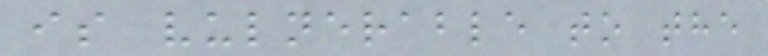is vulnerable to the
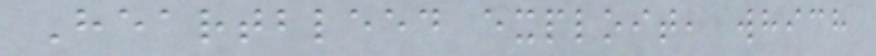Heartbleed exploit, which
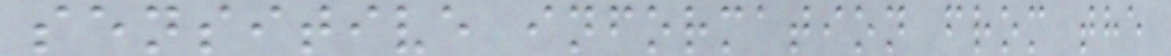sensitive information from the
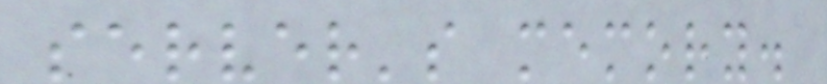server's memory.
